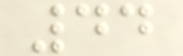44
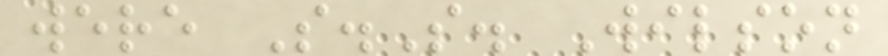were S.S. Wilson
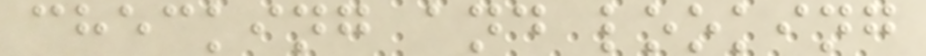checking and looking
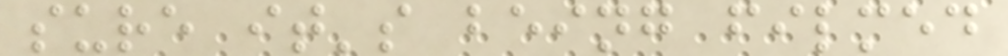sure it's being filmed
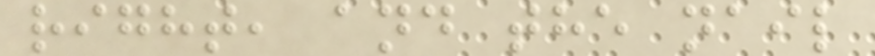right, and the nail
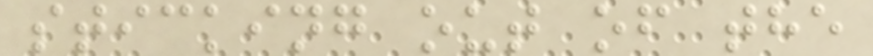sticking out of the
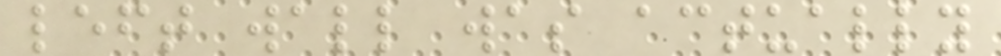left wall was actually
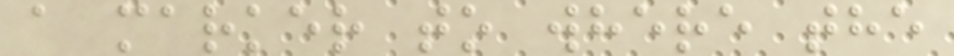a marker to where the
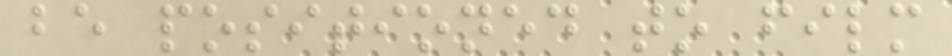be positioned to film
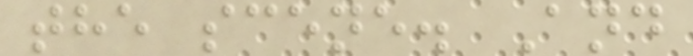the scene. And
